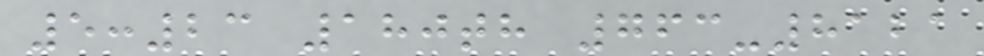5:23 180th 763-8121
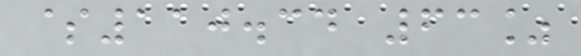$110.34 63%
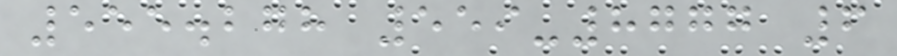555.278 559-8777 6
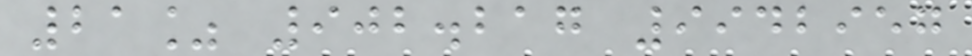21% 902.217 9942957
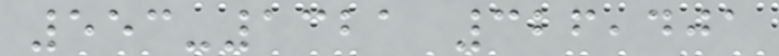553-1321 326,401
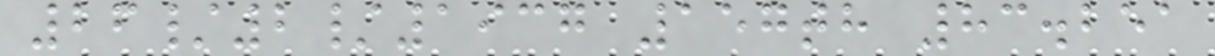26/2/1937 157th 83.251
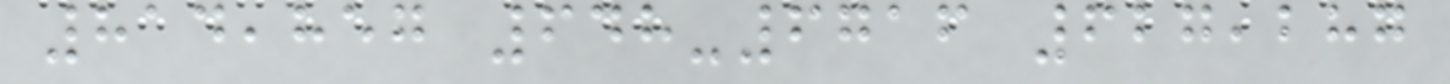814,857 648-6716 627,287
